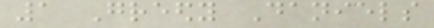1 Greedy Daniels
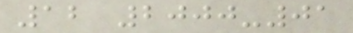12 2000-01
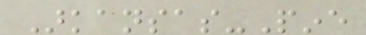Arkansas-Pine
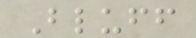Bluff
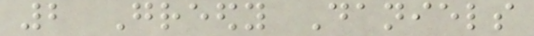2 Greedy Daniels
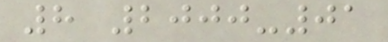8 2000-01
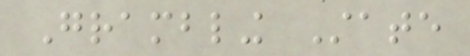Grambling State
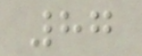87
